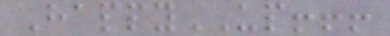HappyUP!!!
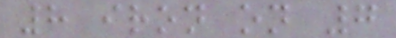8 iron on 7
